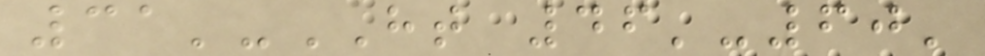31'-HT 46'-60'
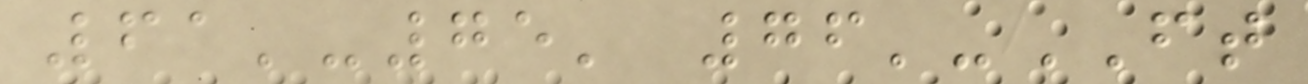61'-75' 76'-FT
